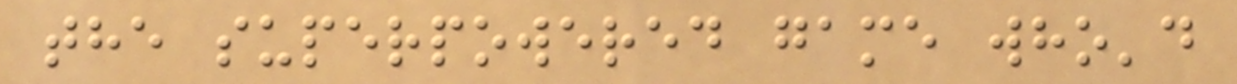the superpowered game who'd
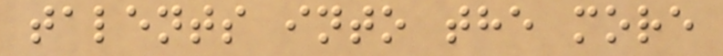talents into the more
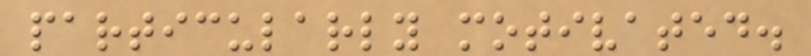particularly motivated.
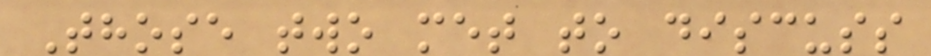Those two met to discuss
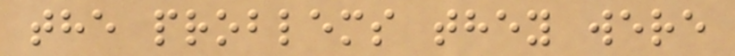the problems they were
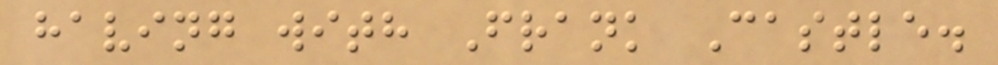having with Frank Castle.
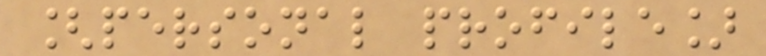[personal profile]
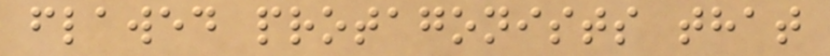flawed protagonists that
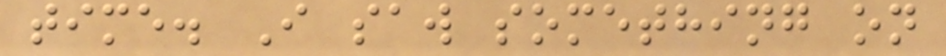time. I saw something on
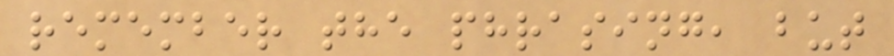remember the phrasing, but
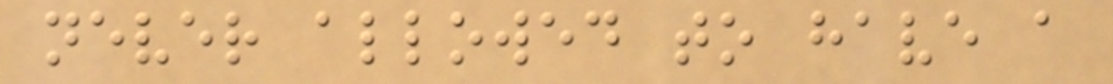never allowed to have a
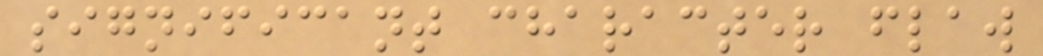significant character flaw
